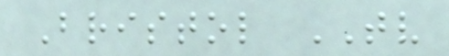Bristol TV
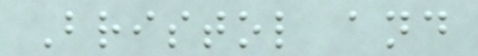Bristol and
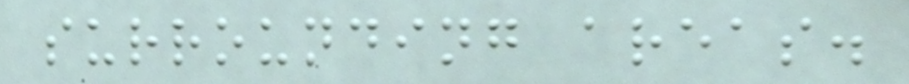surrounding areas.
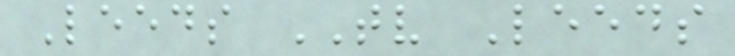Leeds TV Leeds
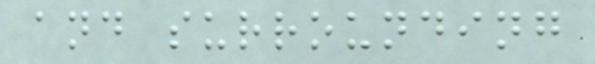and surrounding
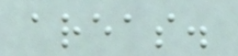areas.
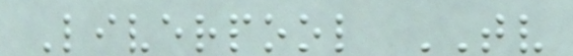Liverpool TV
